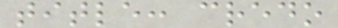title: credo
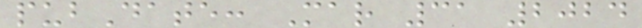pubDate: Mar 31 2024
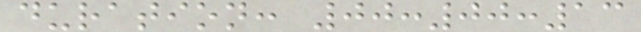duration: 00:00:13
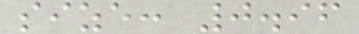size: 0.96
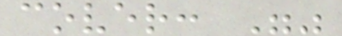cover: ""
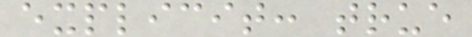explicit: true
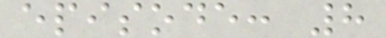episode: 8
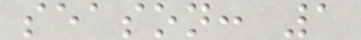season: 1
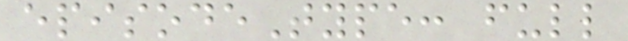episodeType: full
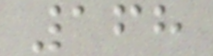168
